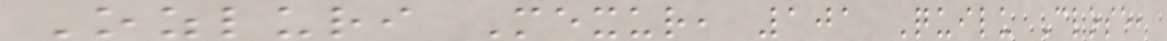Ozluri Mexur, 101 Quilu Close,
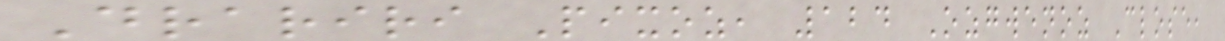Drariri Pixoz, 124 Ozgwenoz Close,
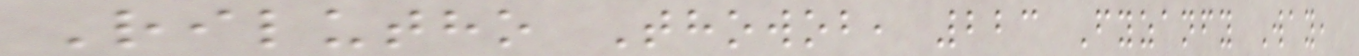Rilutho Thowob, 223 Fyzanfy Way,
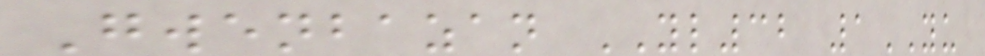Gwenbazan YL32 1YU
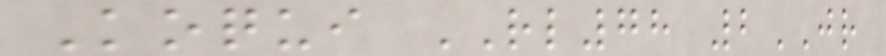Koqui RL78 2JR
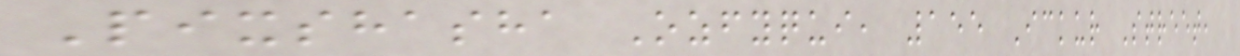Pixshasha Ozfyqui, 155 Ickur Street,
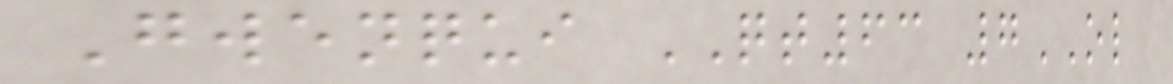Gwenqui QT63 7OL
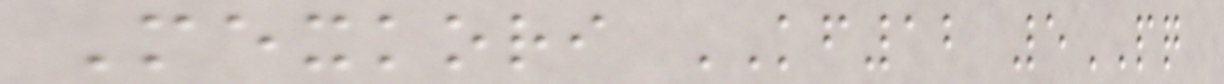Mexkori KF12 5PQ
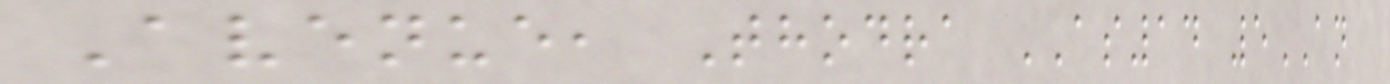Avenue, Thodra AS14 5AN
